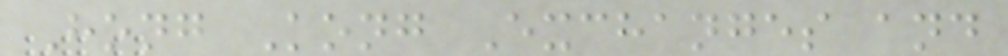Hong Kong Exchanges and
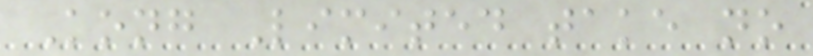Kong Limited take no
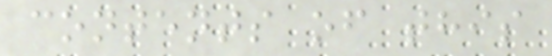contents of this
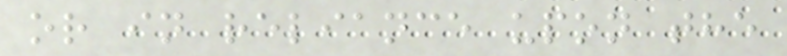or in reliance upon the
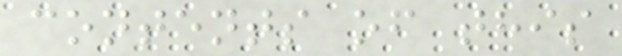contents of this
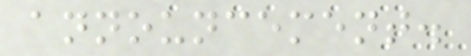announcement.
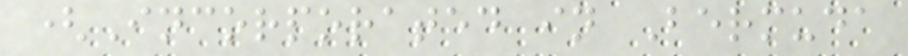(Incorporated in Bermuda
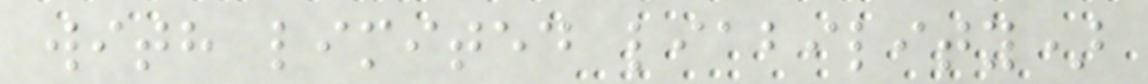with limited liability)
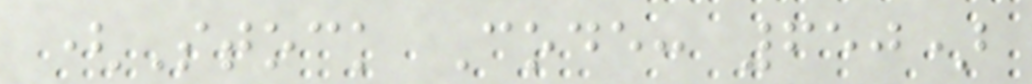(Stock Code: 650)
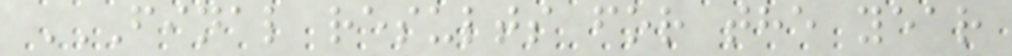FINAL RESULTS FOR THE YEAR
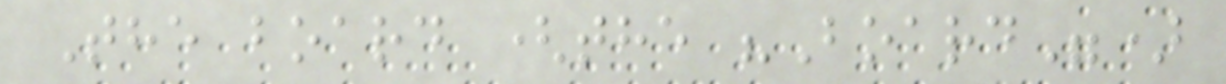The board (the "Board")
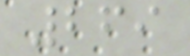269
